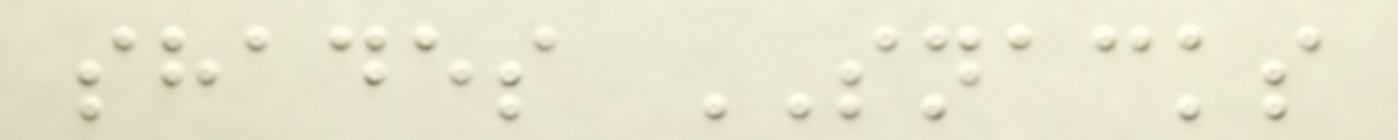shades SNACKS
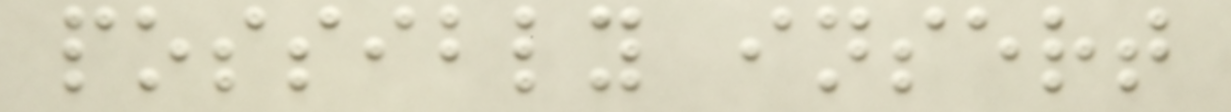possibly insert
